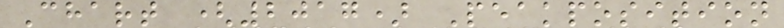Chart (2017) Peakposition
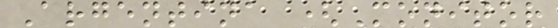Argentina (Monitor
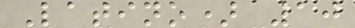Latino) 10
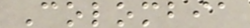Colombia
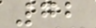72
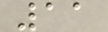11
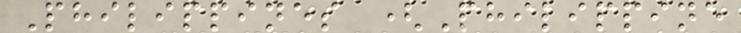Philippines (Philippine
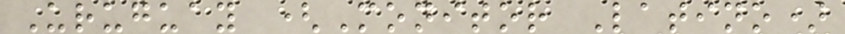Uruguay (Monitor Latino)
